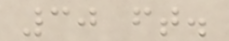30 ft.
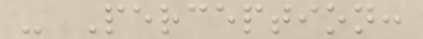- Perception:
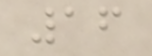16
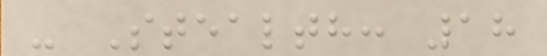- Stealth: 18
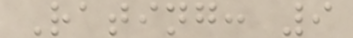Rating: 9
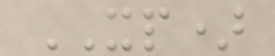XP)
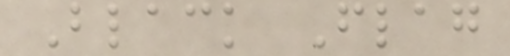Black Flag
